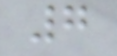7
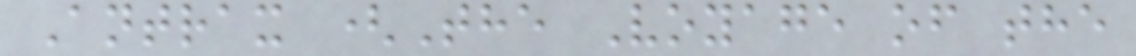Antrax (The Voyage of the
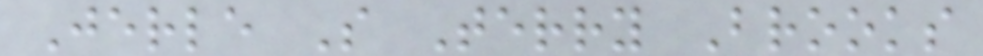Jerle S Terry Brooks
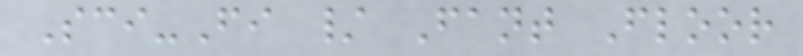Sci-Fi / Fant Floor
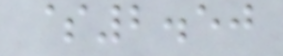$2.50
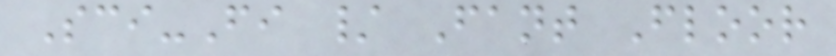Sci-Fi / Fant Floor
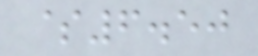$6.50
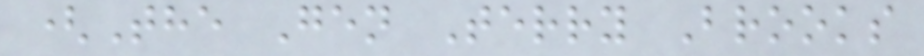(The Gen Terry Brooks
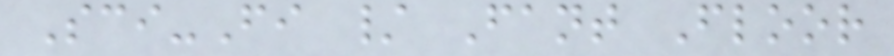Sci-Fi / Fant Floor
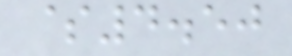$4.50
